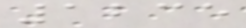1235
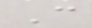C
